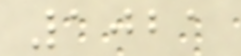1021
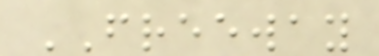FREEWAY
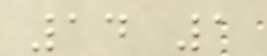14 1
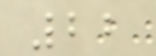22
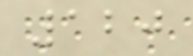120
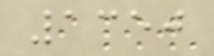1350
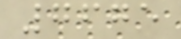7675
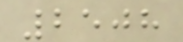2508
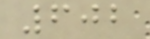602
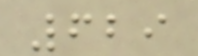629
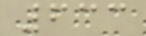633
